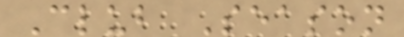Club Season
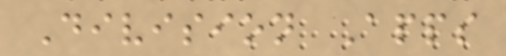Division Apps
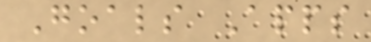Goals Apps
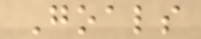Goals
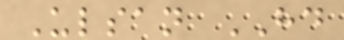Ulsan HD
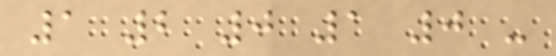1 2 0 1 0 -
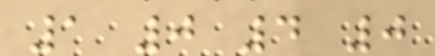1 0 4 0
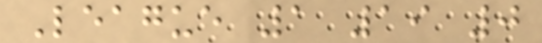League 1 19 0
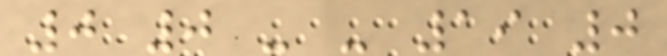0 0 - - 19 0
